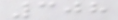308
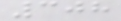308
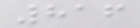816
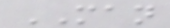MAN
